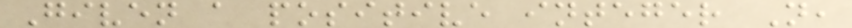Given a positive integer N,
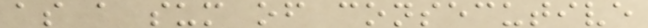as a sum of consecutive
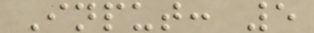Input: 5
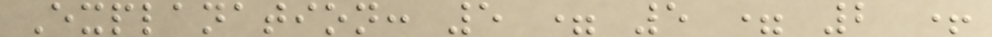Explanation: 5 = 5 = 2 +
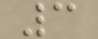3
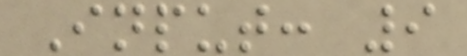Input: 9
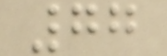77
